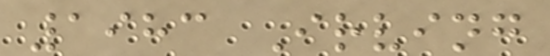1983 Irving
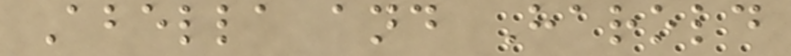Abella and Harold
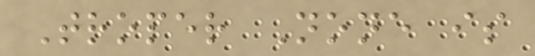Troper None is
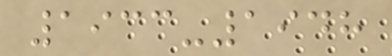1933-1948
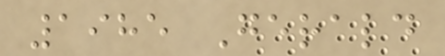1985 Gerald
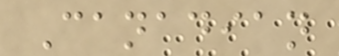Canadian
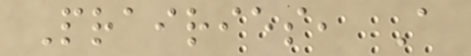Prairies, A
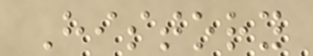History
